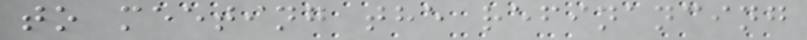to meeting the refinancing
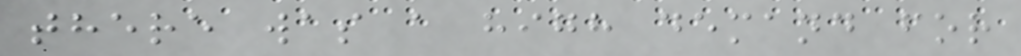there was a high demand for
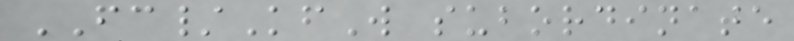FC/KfW subordinate
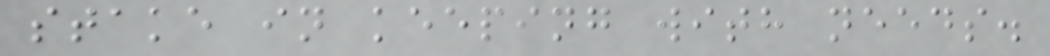stake in keeping with needs.
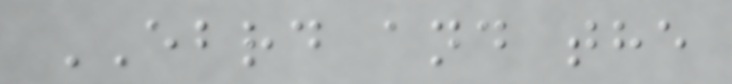EBRD and the
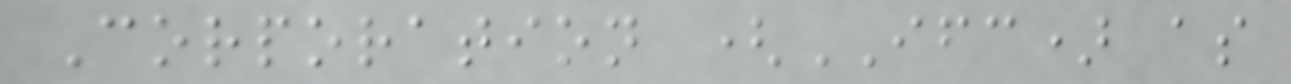Corporation (IFC) as
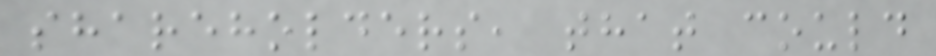shareholders, that could
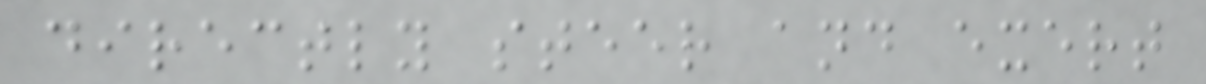directly steer and exert
